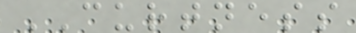CURTNESS
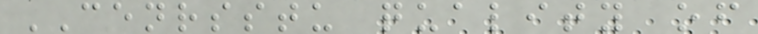CENRSSTU quality of
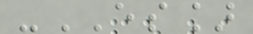-ES]
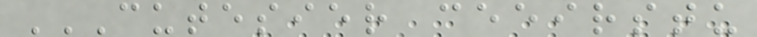CUTESIER CEEIRSTU
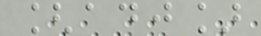[adj]
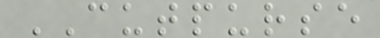CUTPURSE
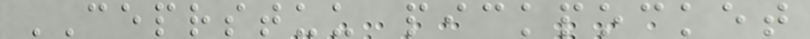CEPRSTUU pickpocket
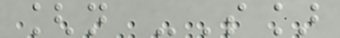[n -S]
